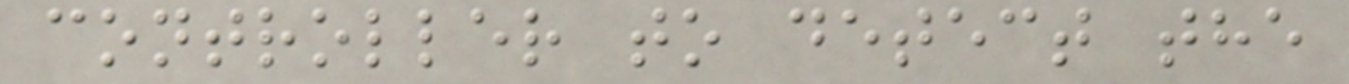controller to detect the
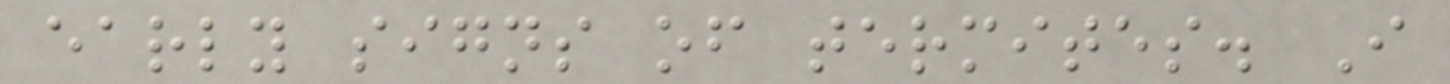early signs of termites. I
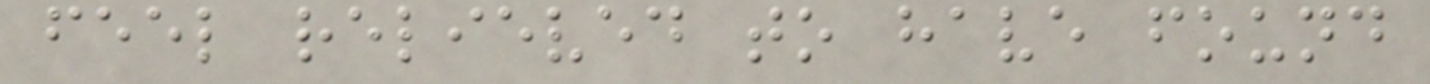feel relieved to have found
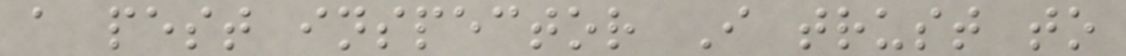a pest inspector I trust to
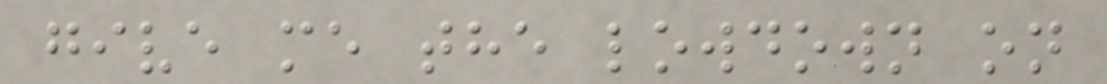give me the lowdown on
